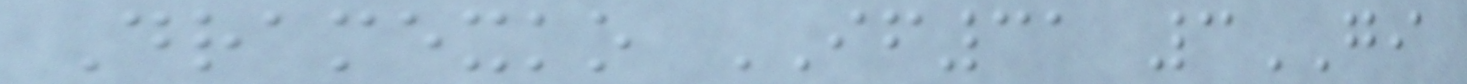Dramexko IF31 3GI
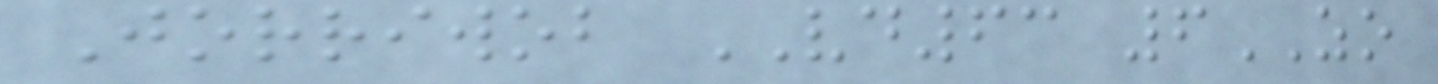Jorriwob VD63 6ZO
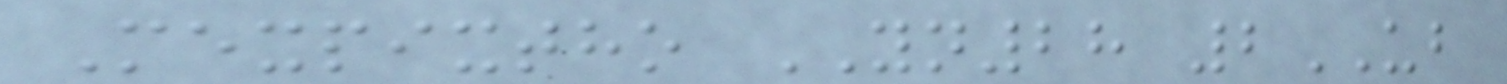Mexpixtho YN28 2UB
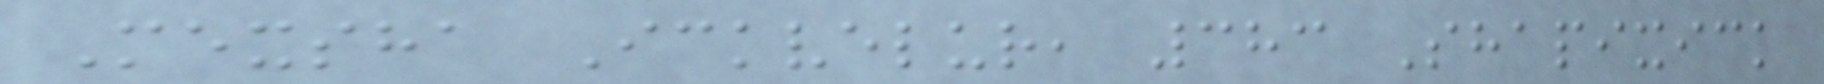Mexsha Ickvelur, 383 Shapixick
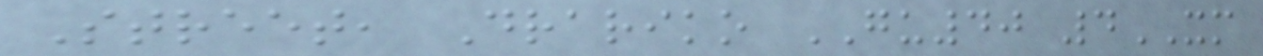Street, Drariko GU40 4XM
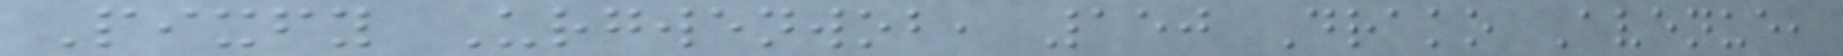Pixfy Urgwenwob, 150 Drako Avenue,
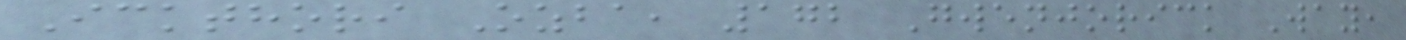Ickthori Ozba, 172 Gwenjorick Way,
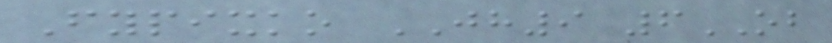Fypixko JH9 6OB
